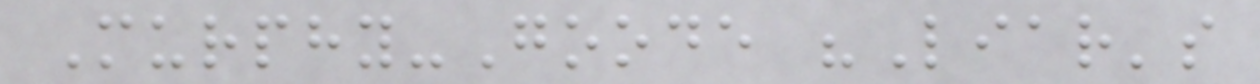Murphy-Goode "Liar's
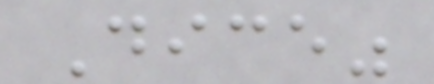Dice"
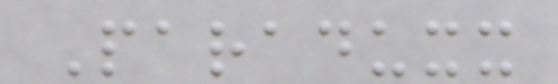Paraduxx
